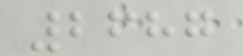2687
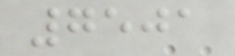7501
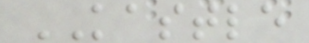KASTLE
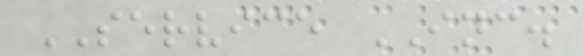SERVICE INC.
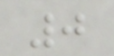0
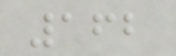162
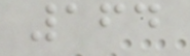164
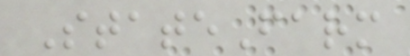StateFarm
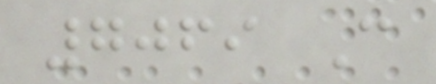7069 C
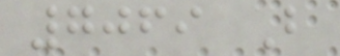7069 B
